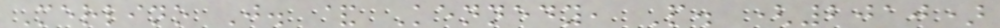Merlino J. & Kennedy, P. (2010)
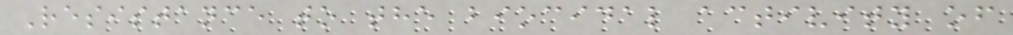Resistance to the biocidal activity of
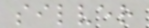silver
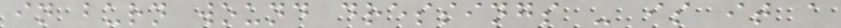in burn wound dressings - is it a
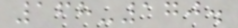168-170.
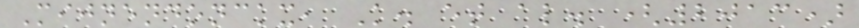Mijnendonckx, K. et al. (2013)
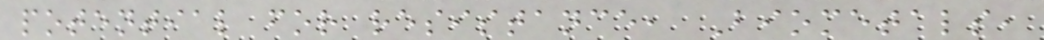potential for resistance, Biometals,
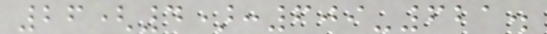26(4):609-621.
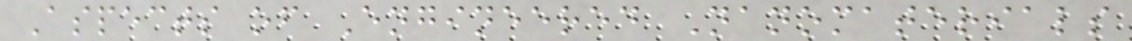Aspects of Engineered Nanomaterials
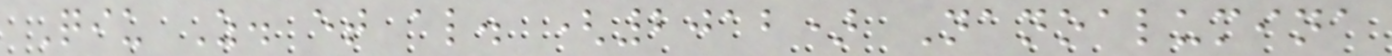Qiu Z. et al. (2012) Nanoalumina
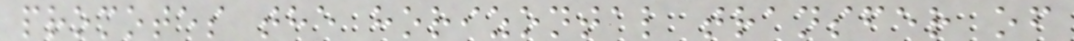promotes the horizontal transfer of
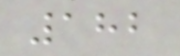182
